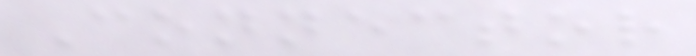Connector
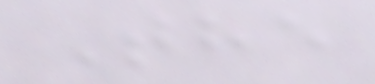The
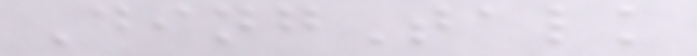DingTalk
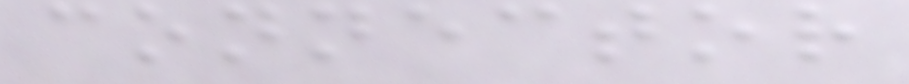connector
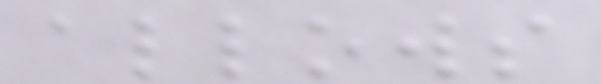allows
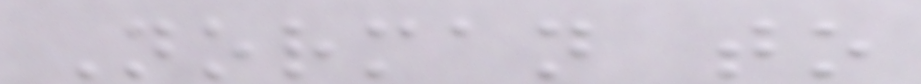Norman to
